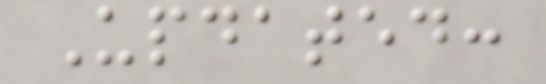Updated:
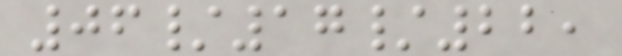06/17/22,
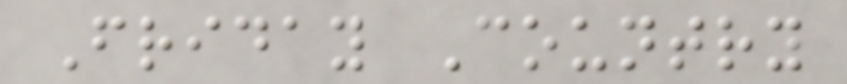Friday Country
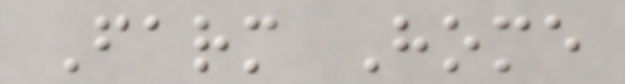Farm Home
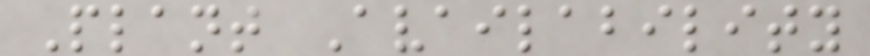Plant Availability
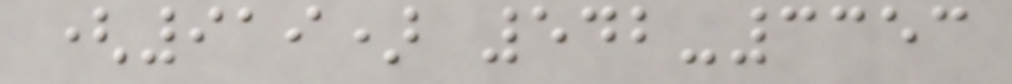(919) 542-3353
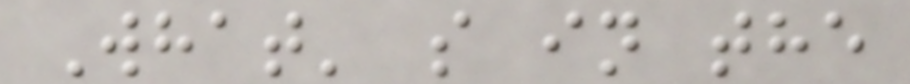What' s in the
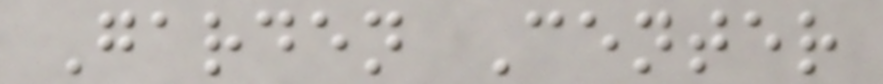Garden Center
